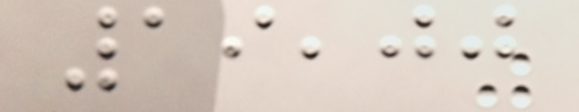19,00
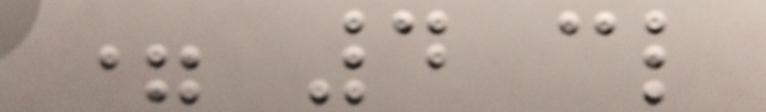= 4 cl
